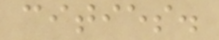cities.
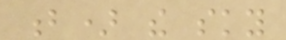b) the sky
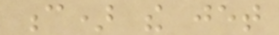c) the jet
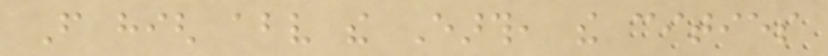From high above the Earth, the cities
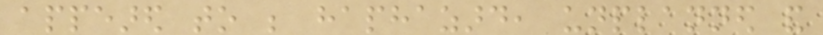appeared to be haphazard, unplanned and
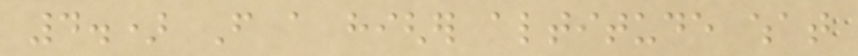4.) From a higher altitude what
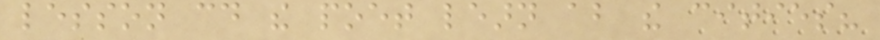lesson could the poet learn about the cities?
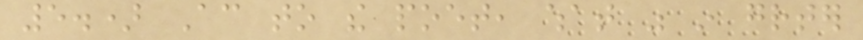5.) According to the poet, what was in greater
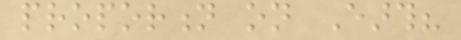proportion on Earth?
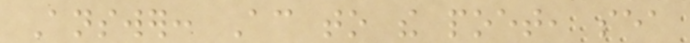Answer: According to the poet, sea
